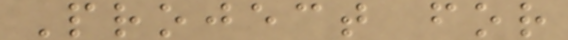Project for
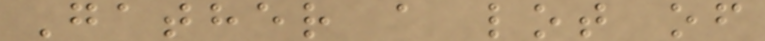Gather a lot of
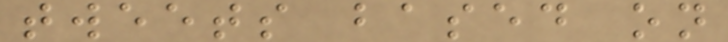tweets based on
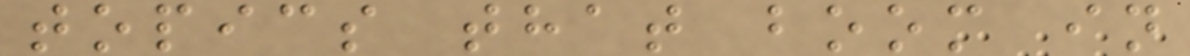topics that boom in
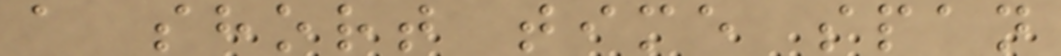a short time span
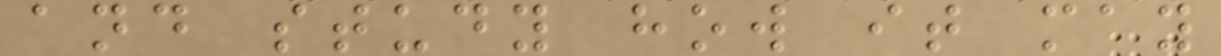and study how it may
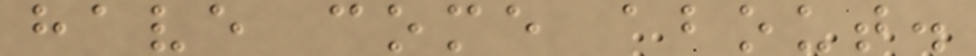have come about.
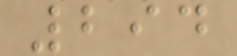294
